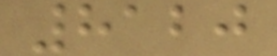8120
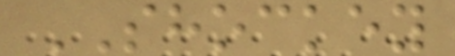SHOCKEY
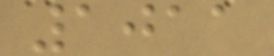1011
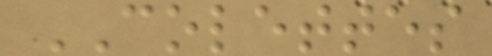COLETTES
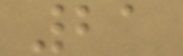21
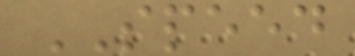SPEED
